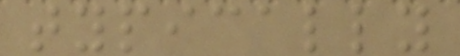typically
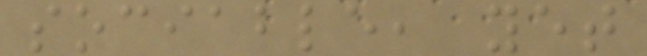sociable, yet
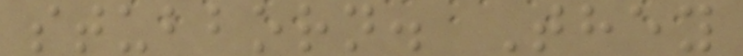stubborn. They
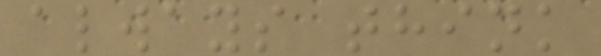always think
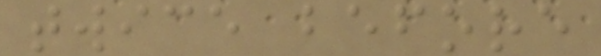twice before
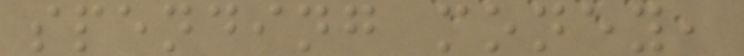spending money,
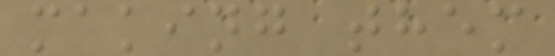making them
